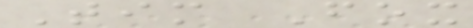Tim Fox
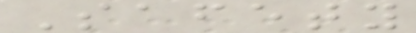Safety
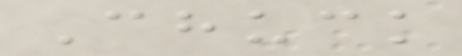Chuck
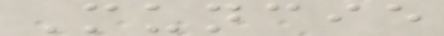Muncie
